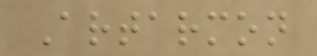Artarmon
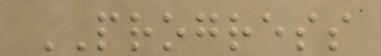PROGRESS
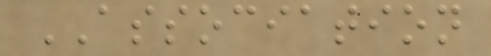ASSOCIATION
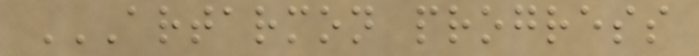ARTARMON PROGRESS
